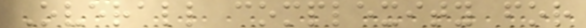Overall complexity for
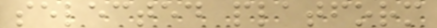selected platform
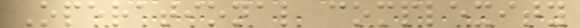Operational complexity
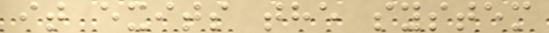it exits the system
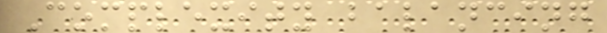Complexity balancing
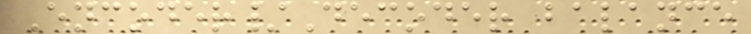Encoder/Decoder balance
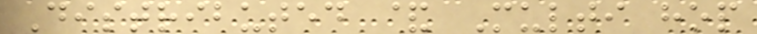Distributed & Multi hop
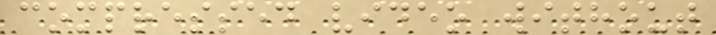compressed video without
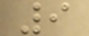9
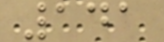141
